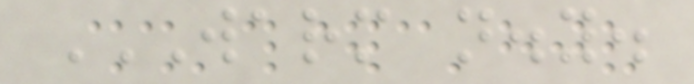WARM N.Y.
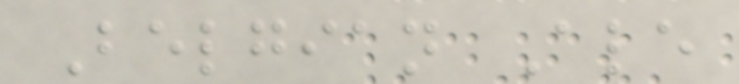Belgian Ale
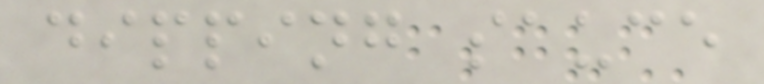dipping sauce
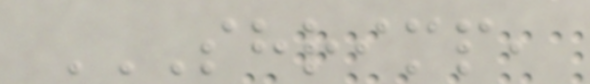SHRIMP,
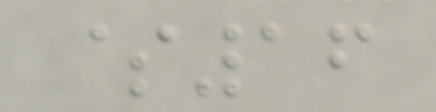$16
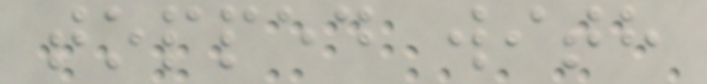topped with
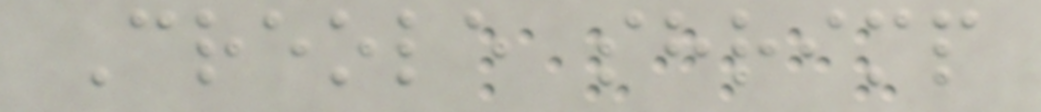Creole shrimp
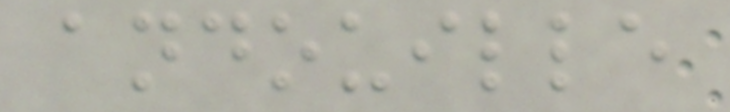andouille
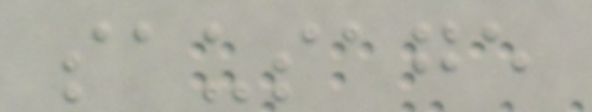sausage
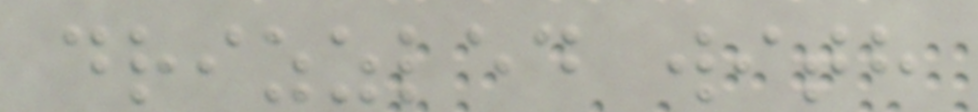drizzled with
